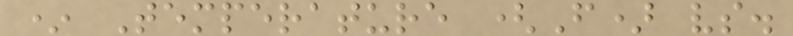* Temperature (F) vs.
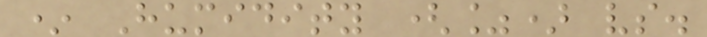* Humidity (%) vs.
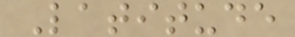Latitude
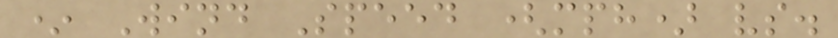* Wind Speed (mph) vs.
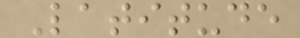Latitude
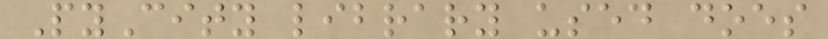PyCity library used does
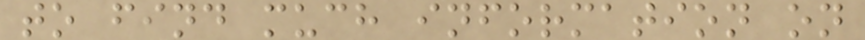to find much information on
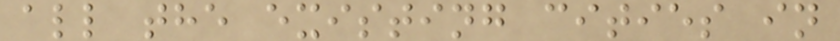all the existing cities in
